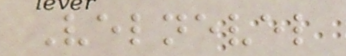Velnevel
